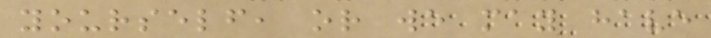yourself, or we may have
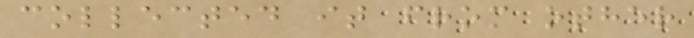collected it from other
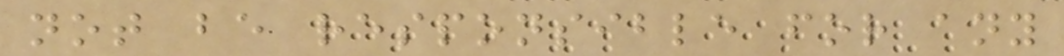not be responsible for any
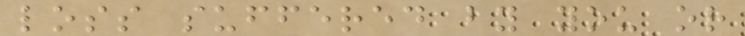loss suffered by you or
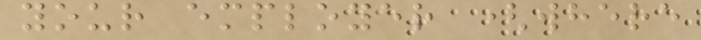your employer (where
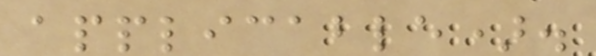applicable).
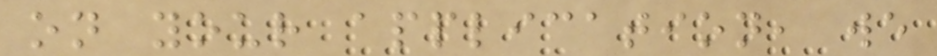on your application, we
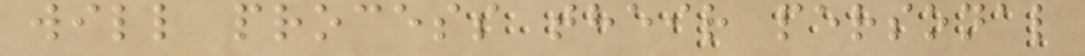will process their personal
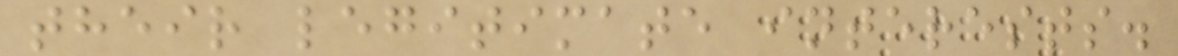their legitimate interests.
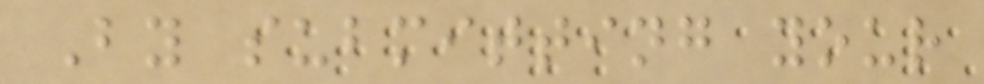By submitting your
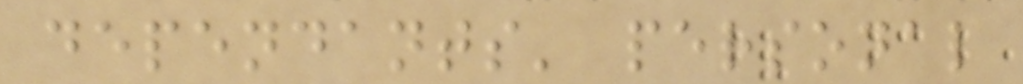dependants' personal
